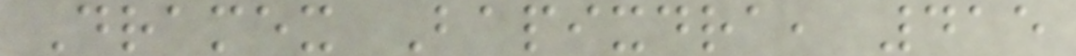Dramex Bapixdra, 415
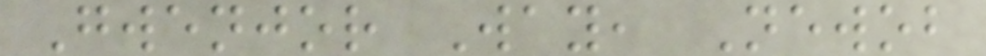Gwenjor Way, Newob
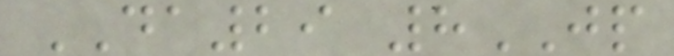DA29 8JP
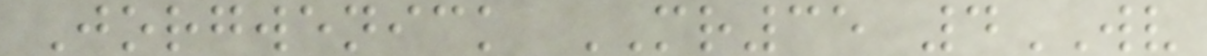Jorgwenick MR35 4WV
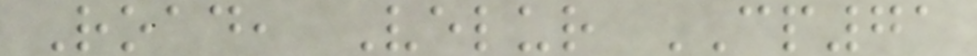Road, Velur CP71
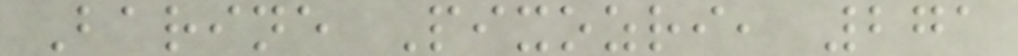Barine Pixozri, 271
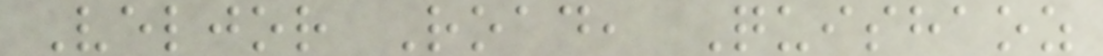Veljor Road, Quishaoz
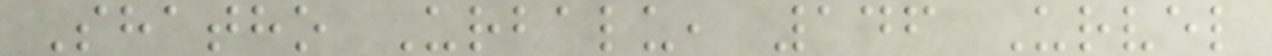Shatho Urbalu, 146 Urvel
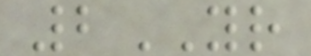2YR
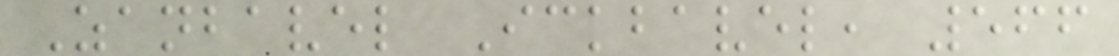Zanbavel Ickbavel, 566
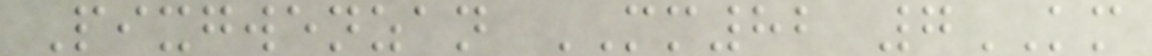Pixgwenzan MM82 7KM
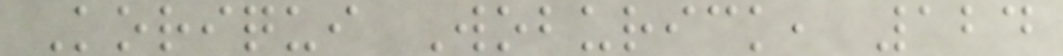Koriqui Woburick, 124
